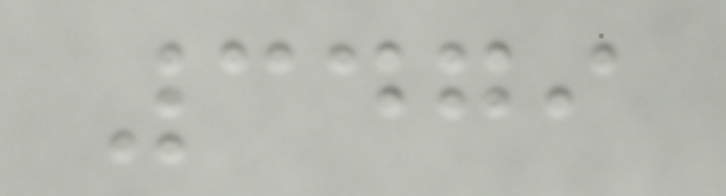3479
